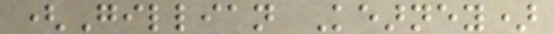(Gillian Kearney)
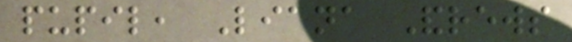pupil, Liana Andrews
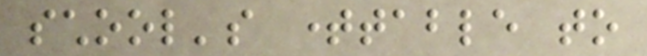school's timetable to
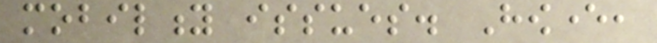mobility issues. However,
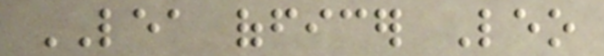LEA officer Leo
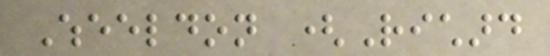Wheeldon (Richard
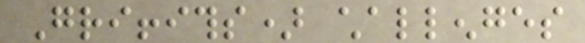Griffiths) challenges
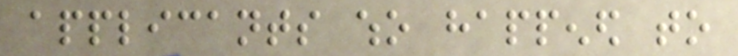applicants who happened to
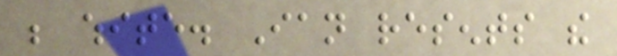be white. Ian resents the
